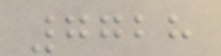7728
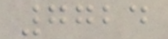7724
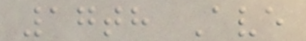17th Ave
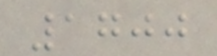1700
